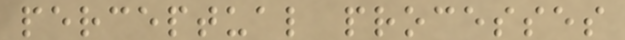perceptual processes
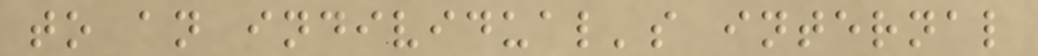to an individual's internal
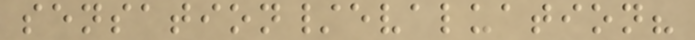sensation/evaluation?
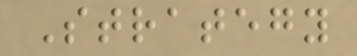Strategy
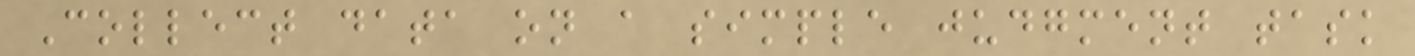Collect data on a simple judgment task
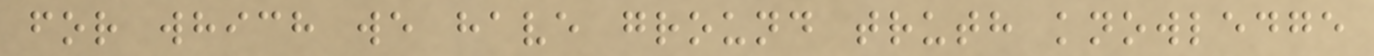for which we have ground truth knowledge
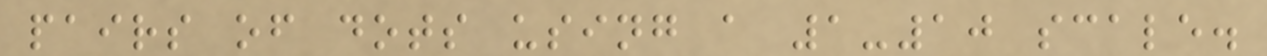pairs of dots using a 1-10 scale.
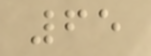65
